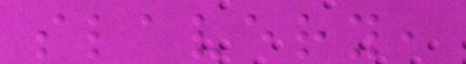slavery,
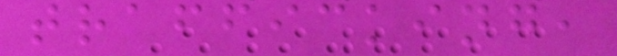trafficking,
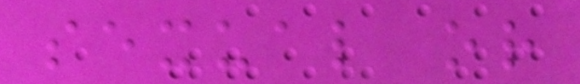sexual or
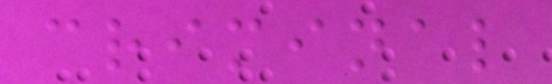criminal
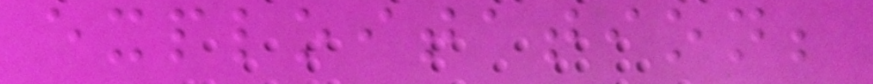exploitation;
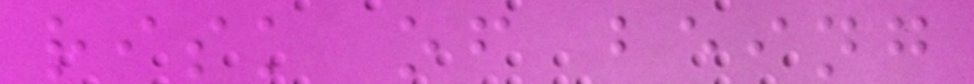risk of being
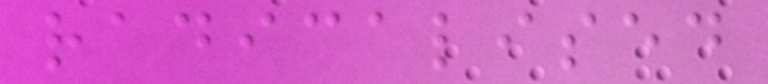radicalised
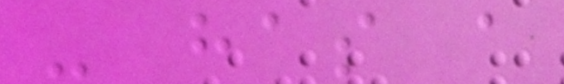- has a
